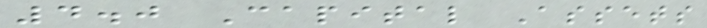4.0 Capital Assets
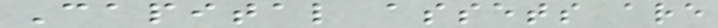Capital assets are
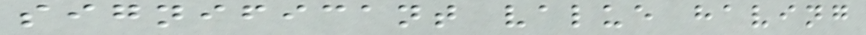significant value having
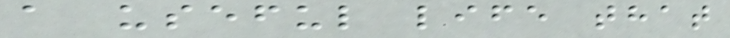a useful life that
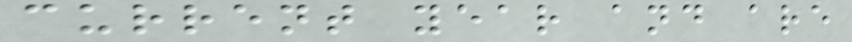current year and are
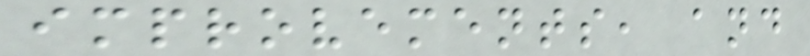improvements, and
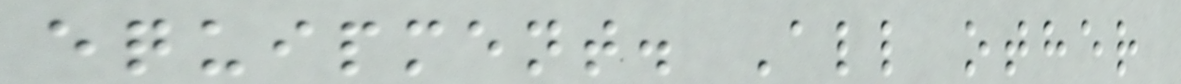equipment. All other
